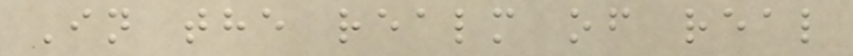In the realm of real
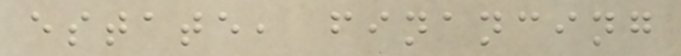estate, financing
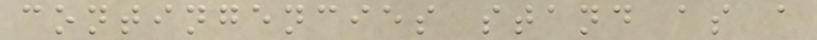contingencies stand as a
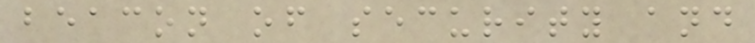beacon of security and
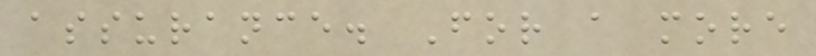assurance. For a more
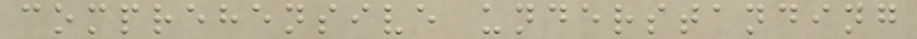comprehensive understanding
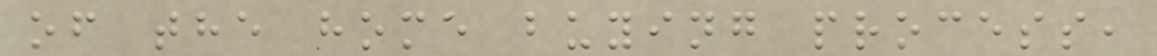of the home buying process,
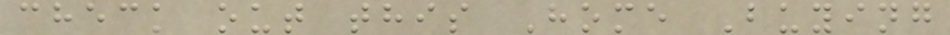check out this Home Buying
